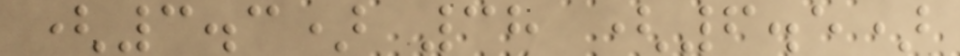(3.3) 38 (6.5)
